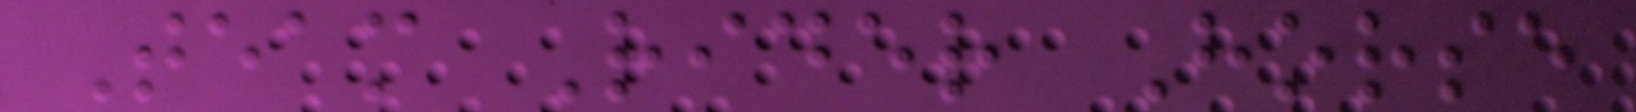Team Rider Horse
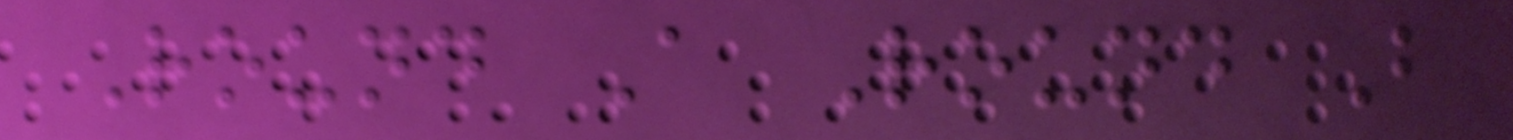Round A Round B
